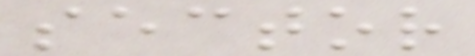sector
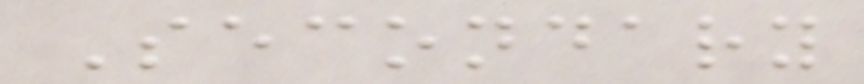Secondary
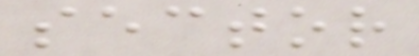sector
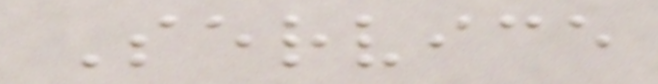Service
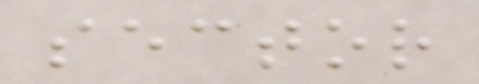sector
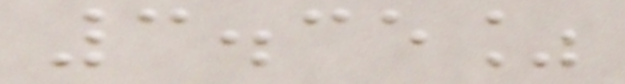3.35%
